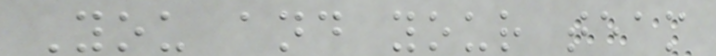You and your team
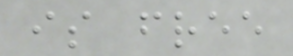is free
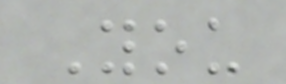You
